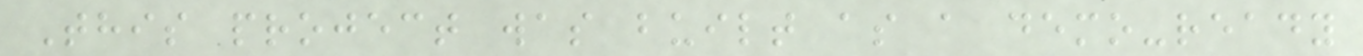This project was built as a demo-ready
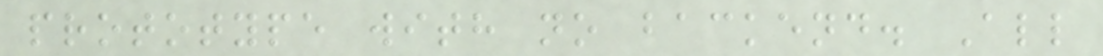prototype with no backend. All
